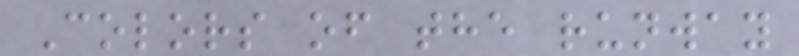Colors of the runway
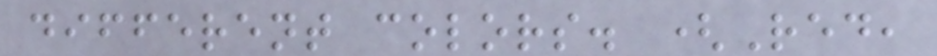different colors. (Red,
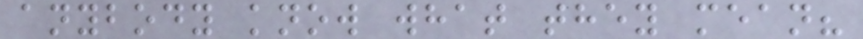anybody know what they mean?
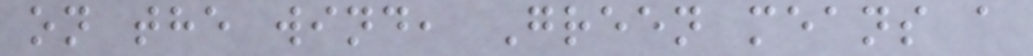on the wind, Green means a
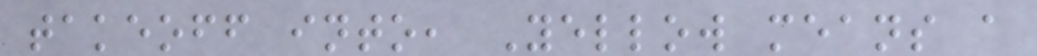takeoff into, Yellow means a
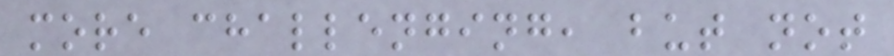more challenging, but not
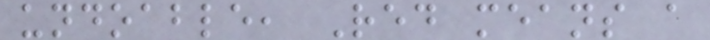undoable, Red means a
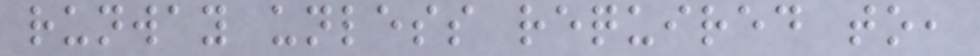runway unless required to,
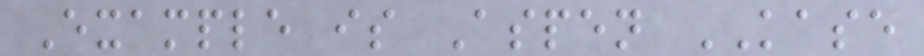Example is Aspen KASE
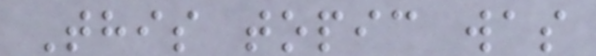This topic was
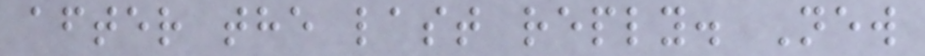after the last reply. New
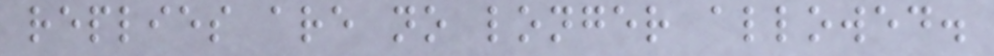replies are no longer allowed.
